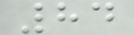84
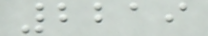2219
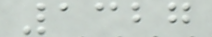1327
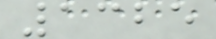1325
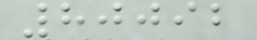80092
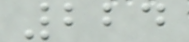224
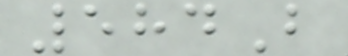584B
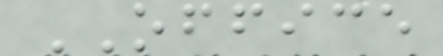OFFICE
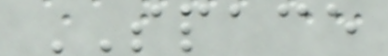SPACE
